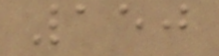150
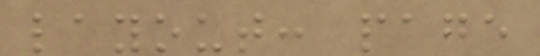layout: page
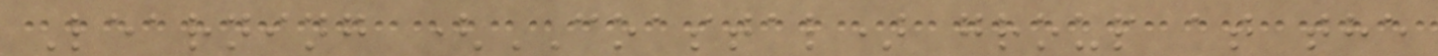Learning (COASTAL) group at the
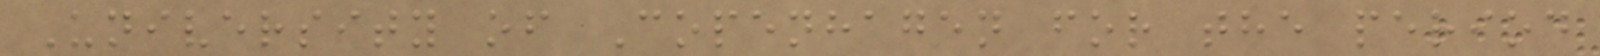University of Copenhagen for the period
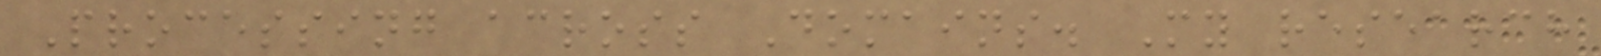Processing across Domains. My research
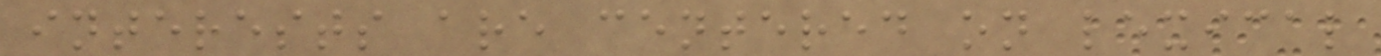interests are centered on lexical
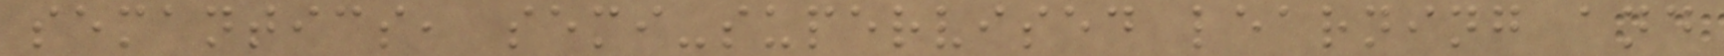semantics, semi-supervised learning and
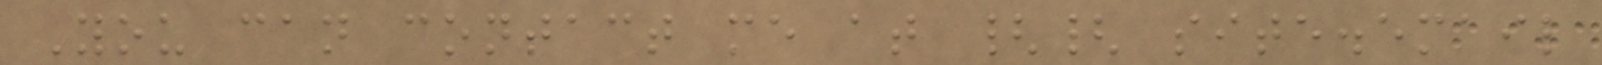You can contact me at {{ site.email
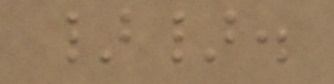}}.
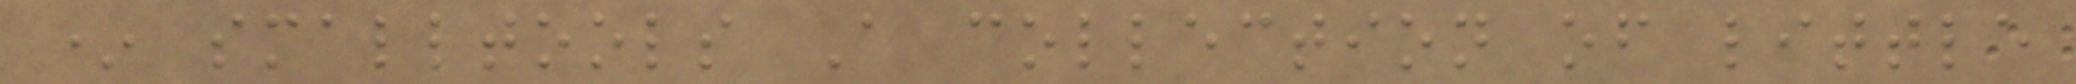* smalltools A collection of little
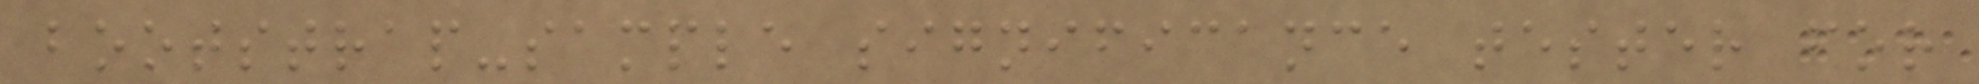bootstrap-sample significance tester for
